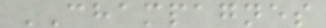CHAMPAGNES
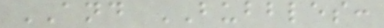AND BUBBLES:
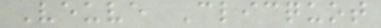Veuve Clicquot
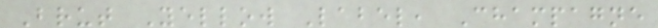Brut Yellow Label, Champagne
